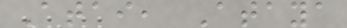Atai, Ataya
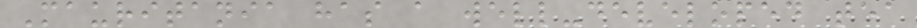Mauritania has a well-developed tea
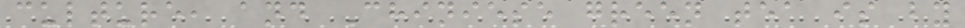culture, and Chiniese green tea is by
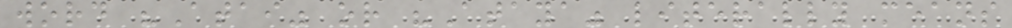word "Atai" or "Ataya" literally means
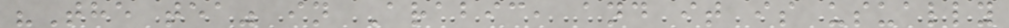"The tea" in Arabic, and it is usually
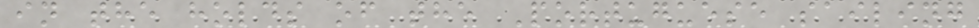in the holds of the Portuguese sailing
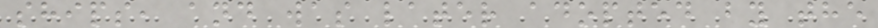ships, and was later adopted by the
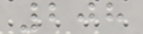208
